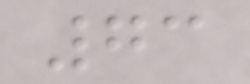73
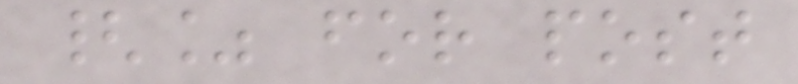{% for post
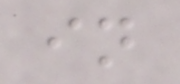in
